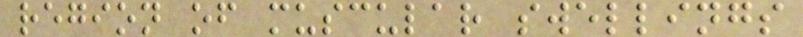region of muscular swellings
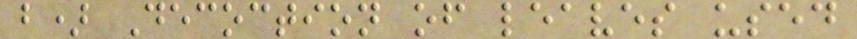b) Decoction of leaves used
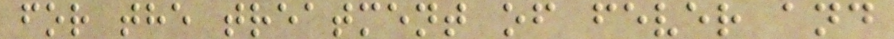for the treatment of fever and
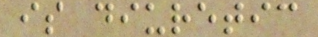is diuretic
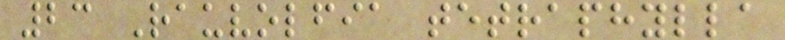23 Rauvolfia tetraphylla
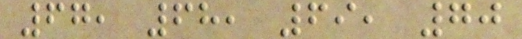67, 68, 69, 70
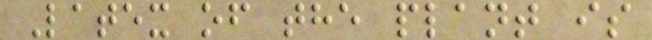Latex of the plant is
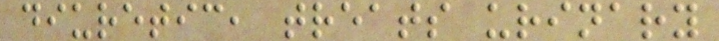diuretic, treats urinary
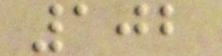102
